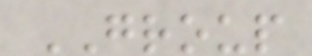GROUP
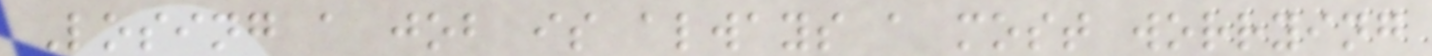Losing a job is always a most worrying
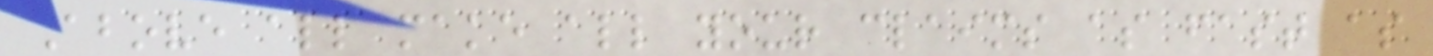Above all make all your claims as fast as
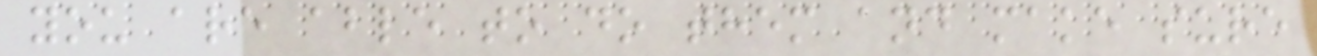you are able to do them and make sure
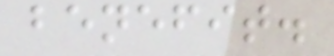benefit.
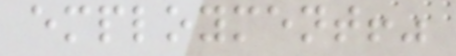employment!"
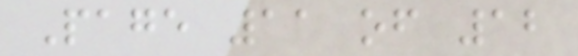Page 11 of 12
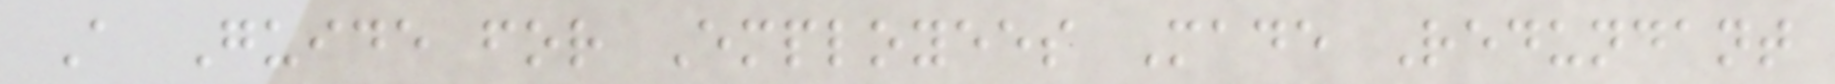A Guide for Employees Made Redundant
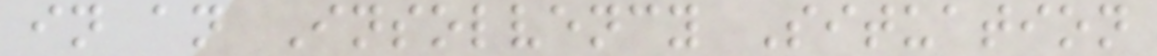in an Insolvency Situation
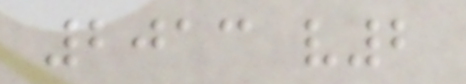2013 v2
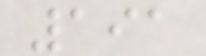191
